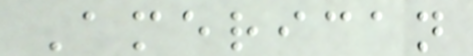American
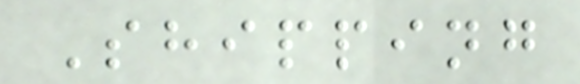Shipping
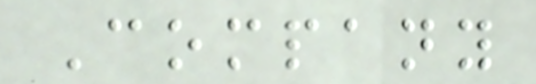Company
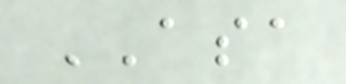ASA
